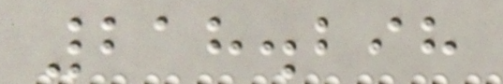218.298
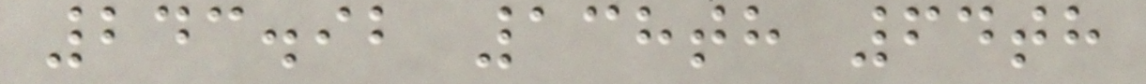243.92 138th 64th
